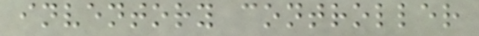inventory controller
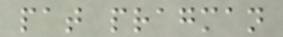pat pragman
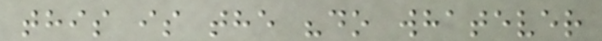this is the "do whatever
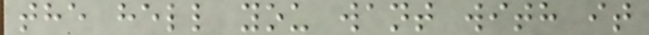the hell you want with it
